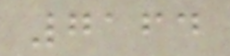7164
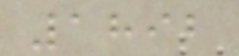1892
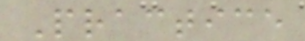Practice
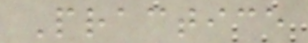Practice
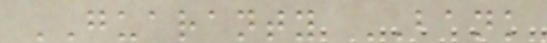GUARANTY BANK
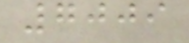7009
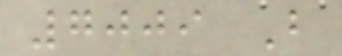7009 B
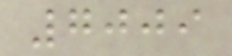7009
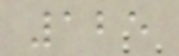125
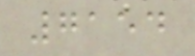7154
